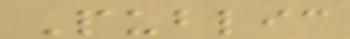Public
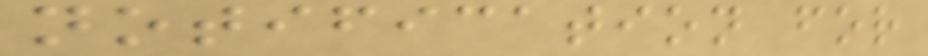notification for
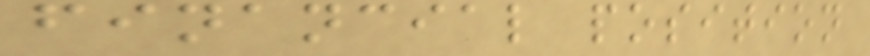financial position
